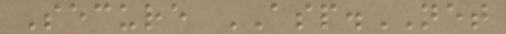Secure ASP.NET
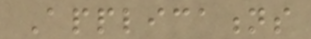Applications
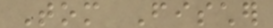Tom Fischer
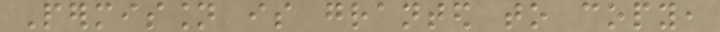Permission is granted to copy,
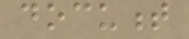document
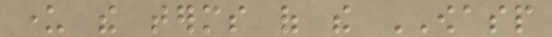under the terms of the OWASP
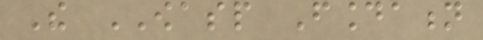The OWASP Foundation
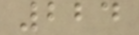224
